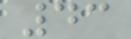43
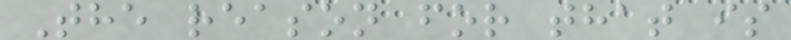The reason for that is
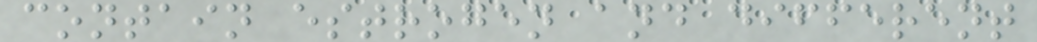contain estrogen and different
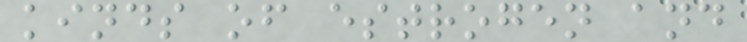kinds of estrogen and
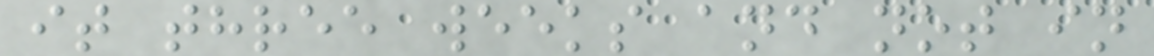it three weeks and not in
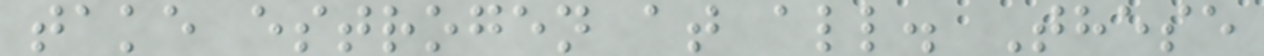take estrogen at all. These
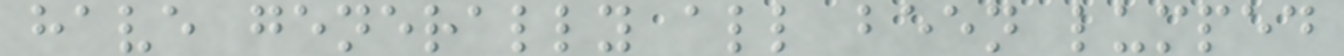have generally all been lumped
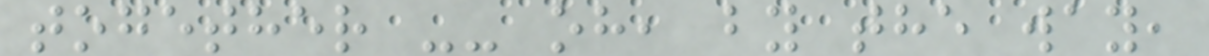together -- oh, by the way,
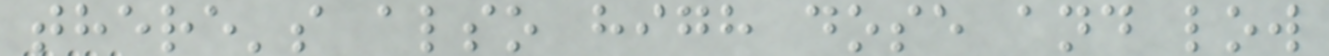there's also high dose and low
